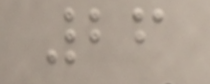26
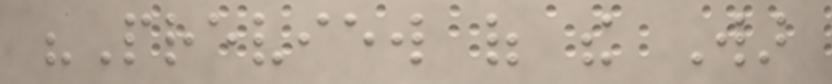"Preview of the War
